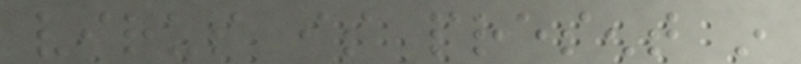virus is present in
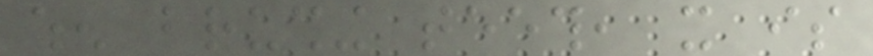when brushing teeth, it is
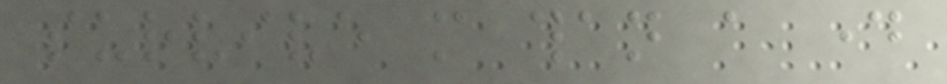survive more than a day
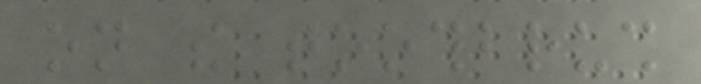on the toothbrush
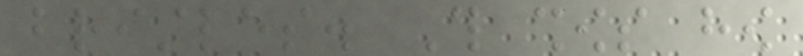bristles. This shows how
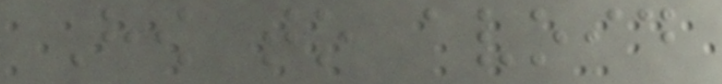How to avoid
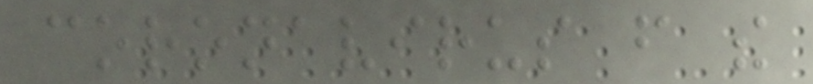coronavirus from the
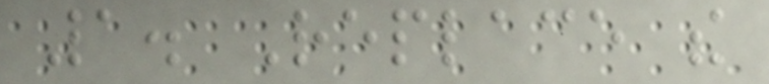1. Replace the
